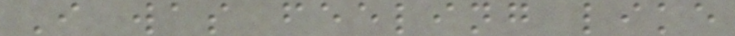I was feeling like
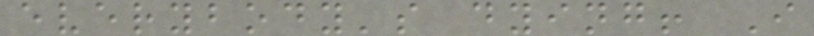everybody's dying! I
